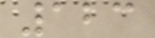123
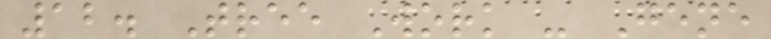12. Tree Work - Gene
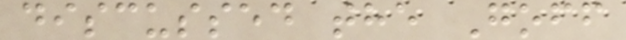discussed the Goff
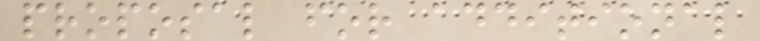proposal for additional
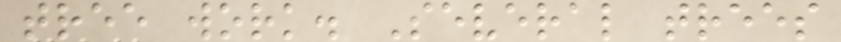tree work. Several trees
